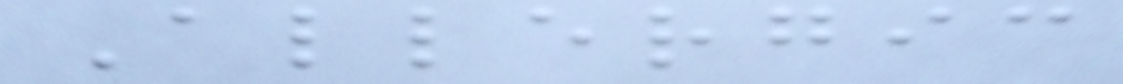Allergic
